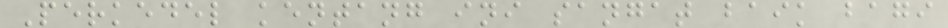Perkedel kentang ini sangat baik bagi
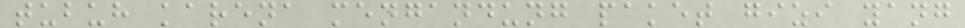tubuh karena mengandung paket gizi yang
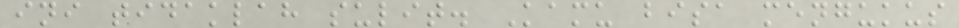ini tidaklah sulit. Kamu bisa mengukus
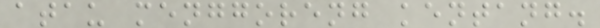atau menggoreng kentang.
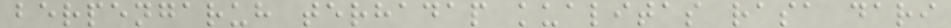berpengaruh terhadap kualitas rasa dari
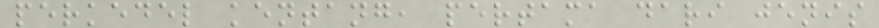perkedel kentang, pertama dari jenis
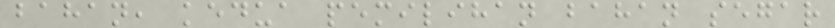bahan, kedua pemilihan bahan segar
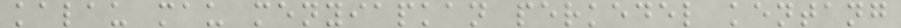kalau mau menyiapkan perkedel kentang
